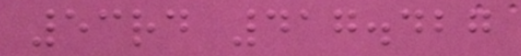53rd 417.427
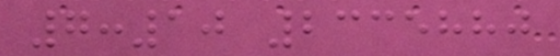7:10 2335880
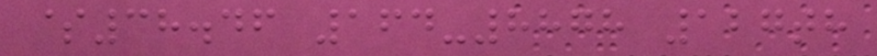$38.46 164-8878 127th
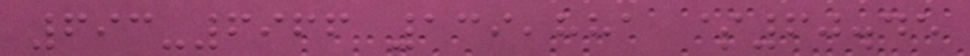693-6966 139,881 $60.45
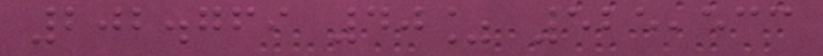202.769 40% 525,533
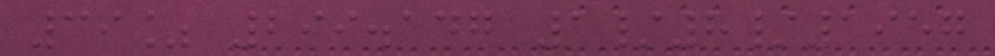39% 299.147 1/8/1957
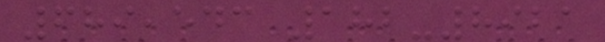689,543 182-8921
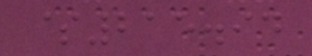$215.94
